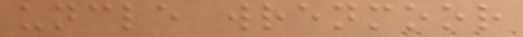uncle wrenmoor
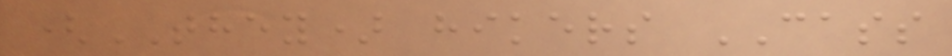(THEY) hikers CASS
